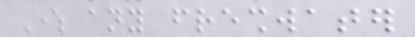Where any freshwater
